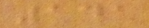141
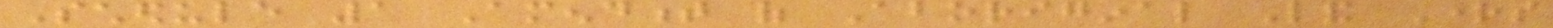Schedule 1 Amendment of Aboriginal Land Rights
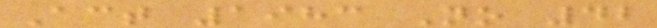Act 1983 No 42
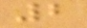2
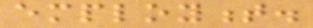employment.
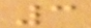3
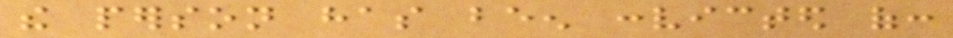the person has been convicted of:
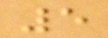5
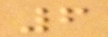6
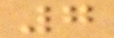7
